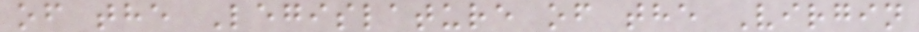of the Legislature of the Virgin
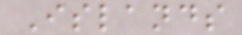Islands
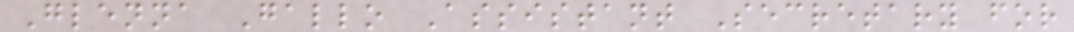Glenna Gallo Assistant Secretary for
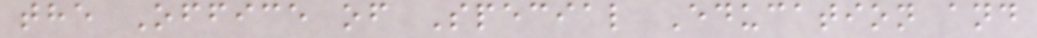the Office of Special Education and
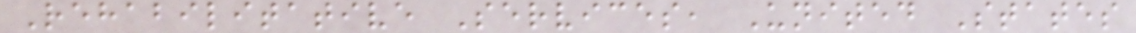Rehabilitative Services, United States
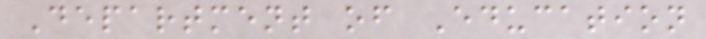Department of Education
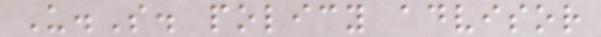U.S. policy advisor
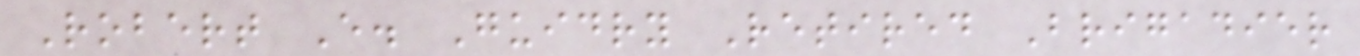Robert E. Guidry Retired Brigadier
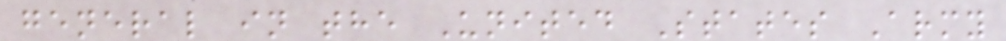general in the United States Army
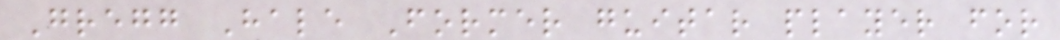Gregg Hale Former guitar player for
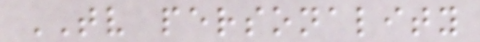TV personality
